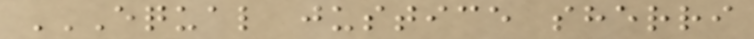EQUAL JUSTICE SHERRI
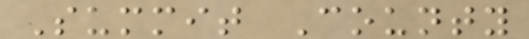Summit County
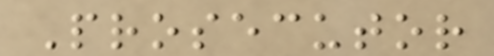Prosecutor
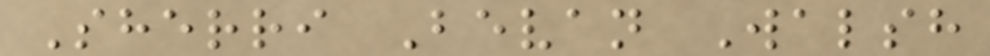Sherri Bevan Walsh
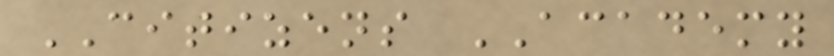CITIZENS ACADEMY
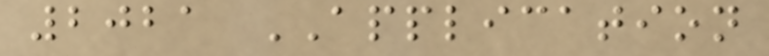2021 APPLICATION
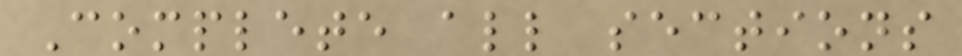Complete all sections
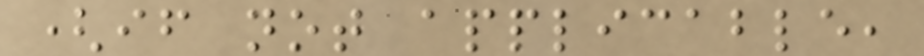(if not applicable,
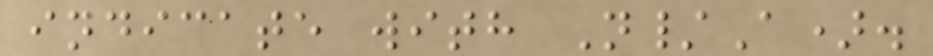indicate with N/A).
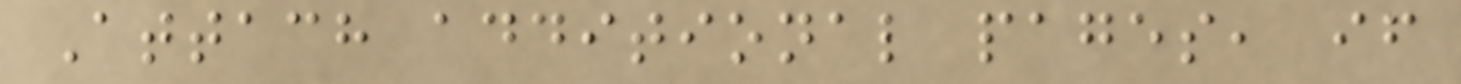Attach additional pages, if
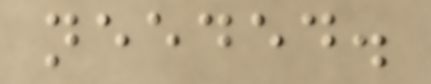needed.
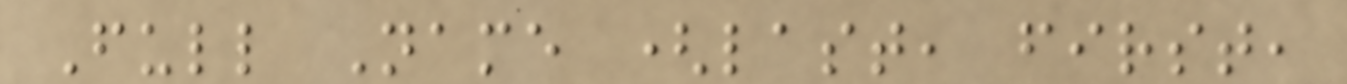Full Name (last, first,
